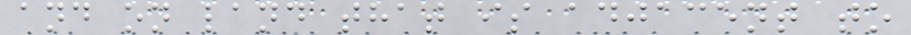and on land that is adjacent to
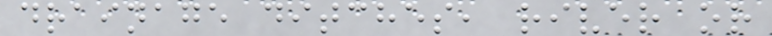drainage ditches, river or
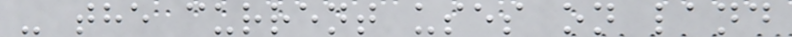- the current uses on land
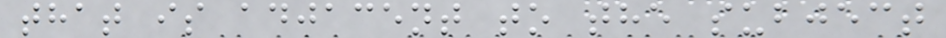that is adjacent to the subject
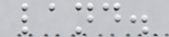land.
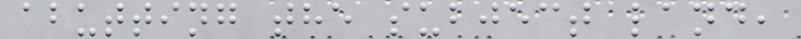abutting the subject land,
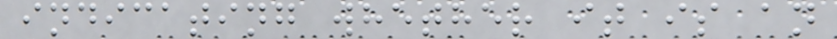indicating whether it is an
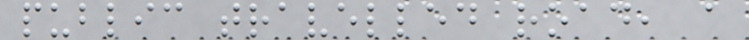public travelled road, a
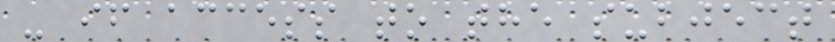- if access to the subject
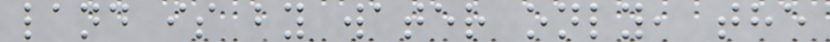land is by water only, the
